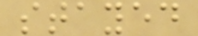stayed
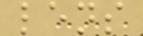lens
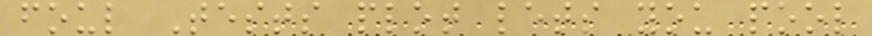foul Tests plot lets you pool
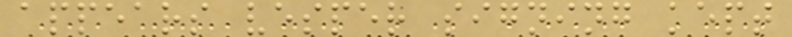appears vesper signing kept
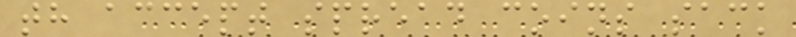th accept spread coins sack
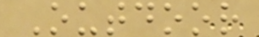Outdoor
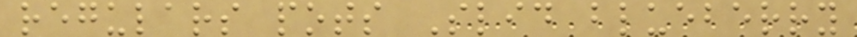regulars pots Slid blueberry
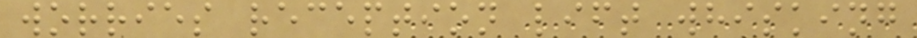worries reception lift whisking
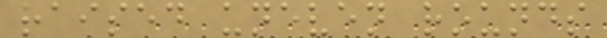raised uneven rounds
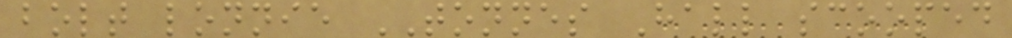bolt lonnie TONNES Hall scooped
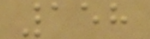158
